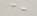e
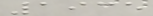1935
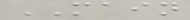MAIN
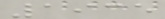1935
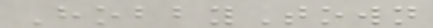HobbyTown
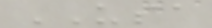USA
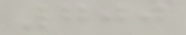700
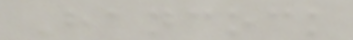Hancock
